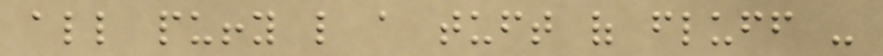all puffy like a tuft of fluff -
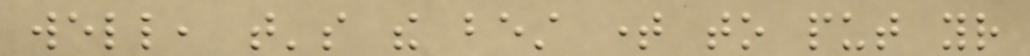well, that's the best time to put your
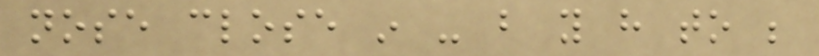nose close in - but you have to be
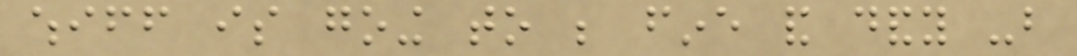whiff is going to be fine and dandy -but
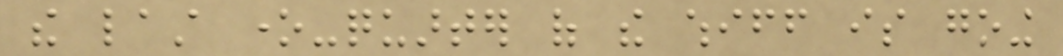the last one-quarter of the whiff is going
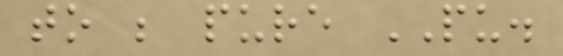to be pure PU.
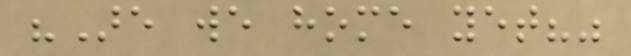"Are we home yet?"
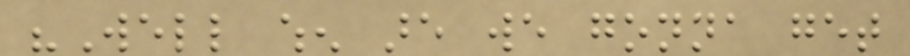"Well when are we gonna get
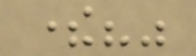there?"
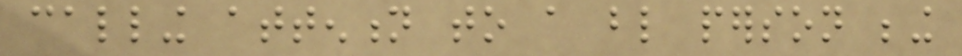calling attention to a blind person being
